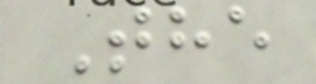The
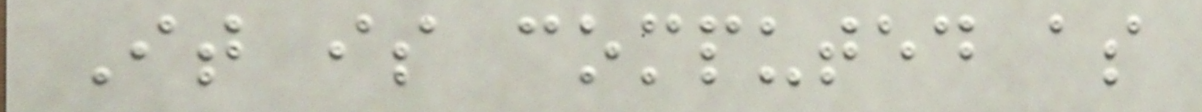It is computed as
